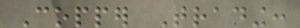Copper Trading:
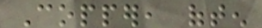Copper, often
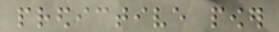predictive power
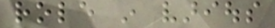role in various
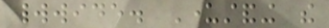worldwide. Understanding the
